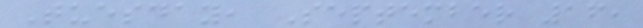Tuesday, September 16,
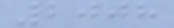2008
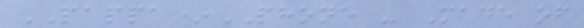PAPPA*PHONE - Made of
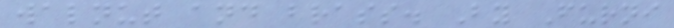walnut and brass. By Furni
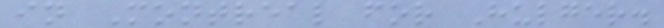in Montreal for Hulger.
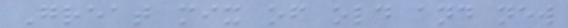Great mix of old and new
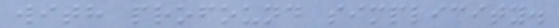with profound simplicity.
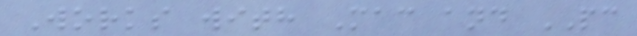Works with Mac and PC
